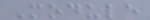Module
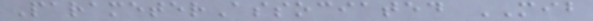ParameterAssociated MIB
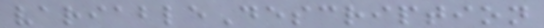variableDescription
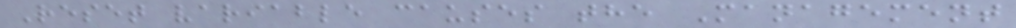Reset variable causes the Management
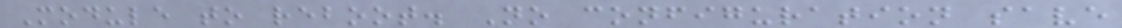Module to reboot. No configuration save
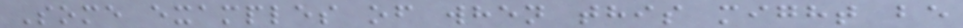Some examples of when this might be
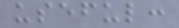useful:
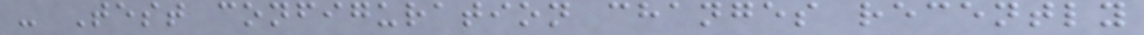- Test configuration changes recently
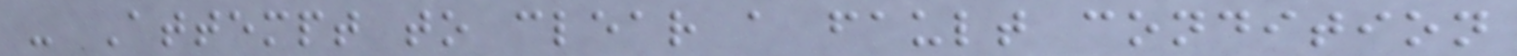- Attempt to clear a fault condition
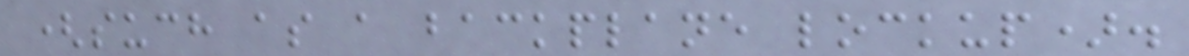(such as a backplane lockup).
